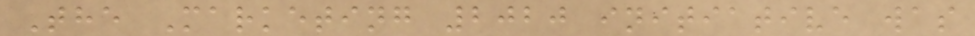The Marketing 2020 initiative was
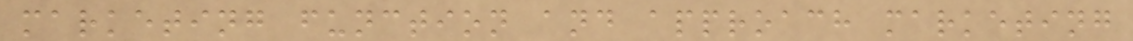marketing function and approach marketing
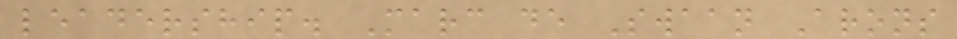leadership. Marc de Swaan Arons
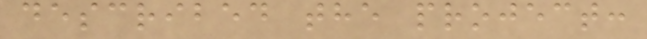described the project:
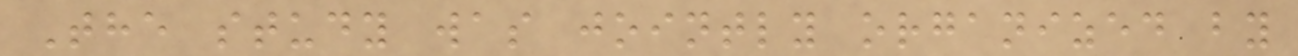The study was jointly organized by
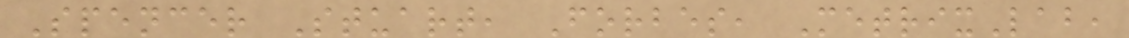Spencer Stuart, Forbes, MetrixLab,
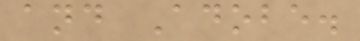and Adobe.
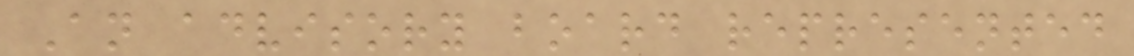An advisory board represented
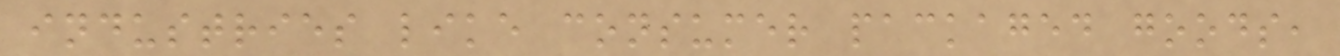industries like consumer packaged goods,
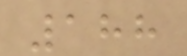188
